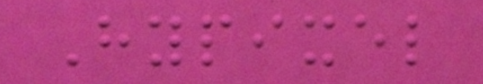Hypixel
